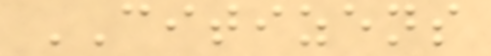CITIZENS
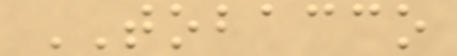TOBACCO
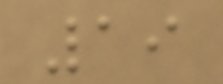19
